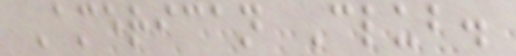American Club.
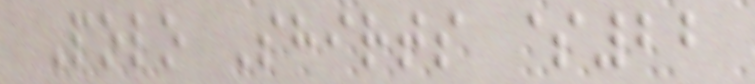Polo Shirts $22
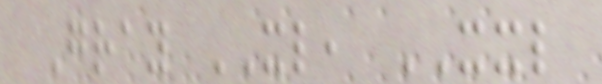Gray XL, XXL
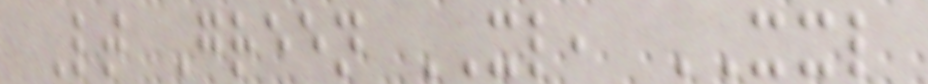Lt Green XL, XXL
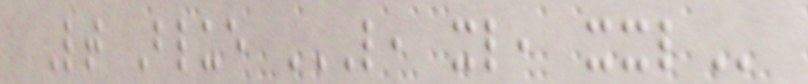Lt Blue L, XL, XXL
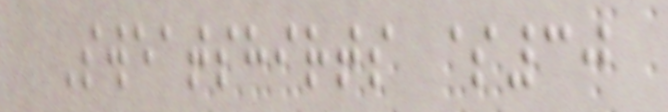Sweatshirts $30
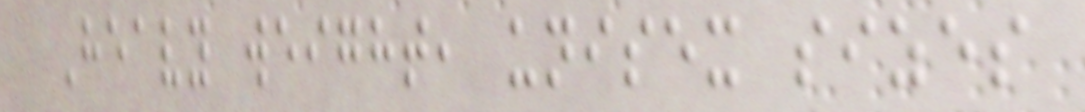Heavy weight, unisex sizes
